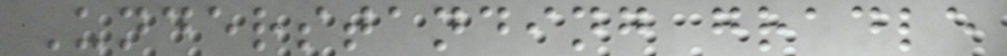Understanding gradle
